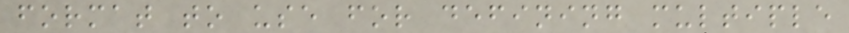format to use for defining multiple
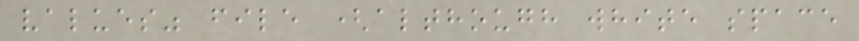values" file (although white space
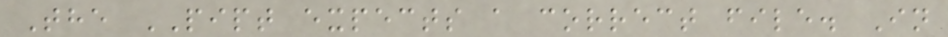The PIPT expects a correct file. In
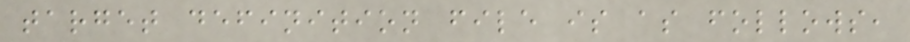target definition file is as follows,
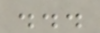...
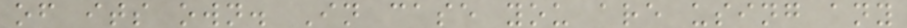of its own. In case you are using any
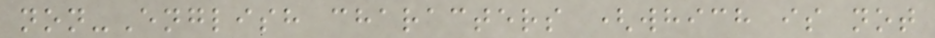non-English characters (which is not
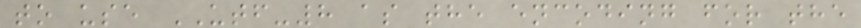to use UTF-8 as the encoding for the
